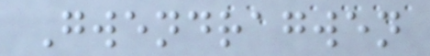Gwendragwen
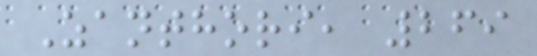Zanthori, 269
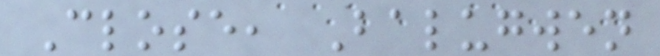Close, Balugwen
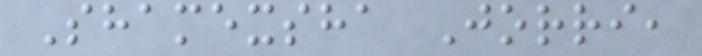Shamexsha Jorri,
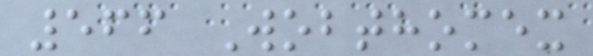566 Wobthomex
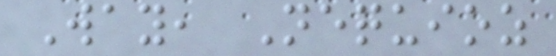Way, Nequioz
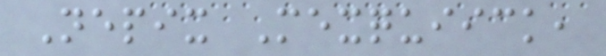Nepix Mexquiick,
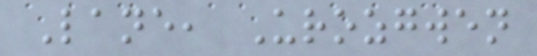Lane, Urozgwen
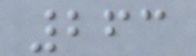263
